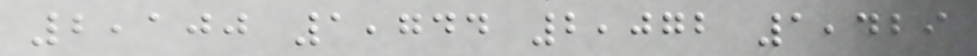2,100 1,744 2,072 1,429
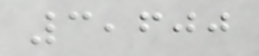3,600
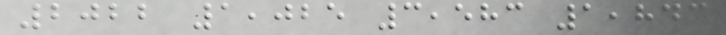2022 1,025 3,583 1,843
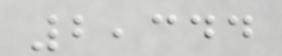2,344
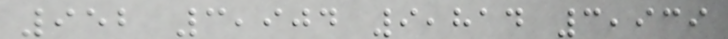952 3,904 9,814 3,939
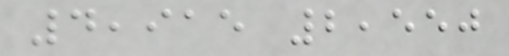4,915 2,550
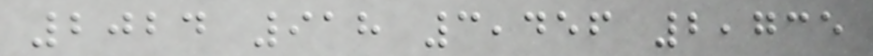2024 918 3,456 2,735
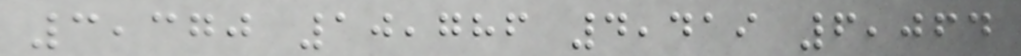3,370 10,786 4,419 6,064
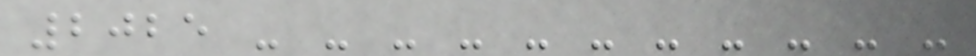2025 - - - - - - - - - - -
